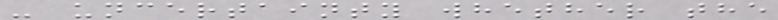- uncertainty whether the
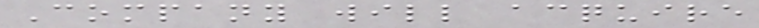Company will acquire
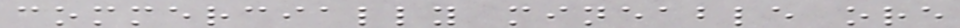commercially mineable ore
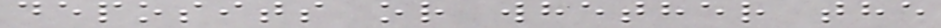deposits or whether the
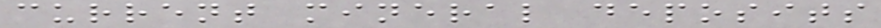current mineral deposits
